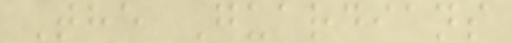The Guardians
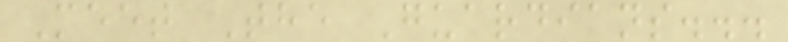Meet The Guardians...
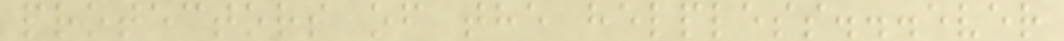protectors of the helpless...ever
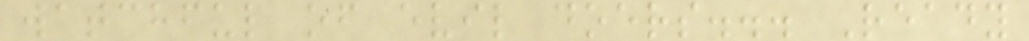watchful of evil doers... Ready
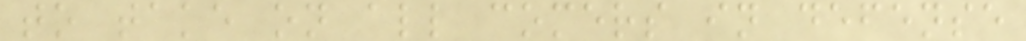to take on all comers in defense
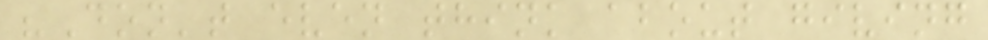"Don't even think about giving
